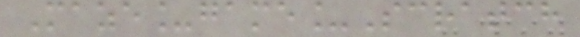Maze_game_Scratch
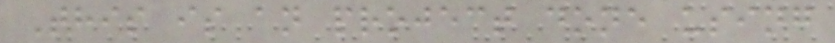This is an project done using
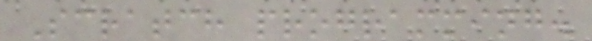Scratch programming.
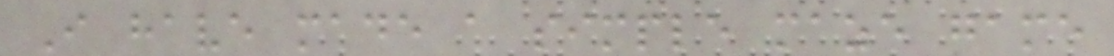I have made a simple maze game
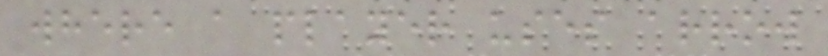where a player uses arrow
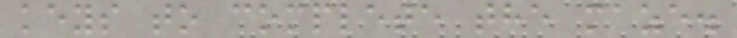keys to complete the maze.
